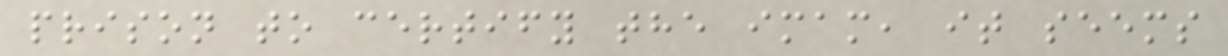prison to certify the imam, it seems
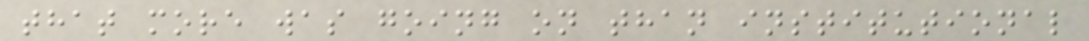that more was going on than institutional
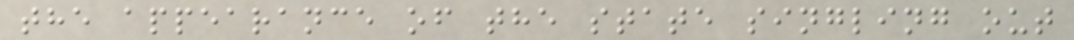the appearance of the state singling out
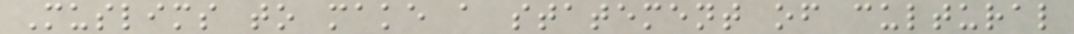Muslims to make a statement of cultural
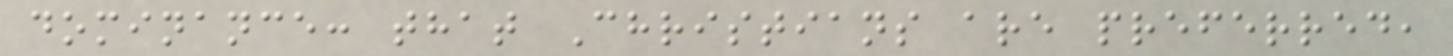dominance: that Christians are preferred,
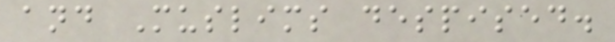and Muslims despised.
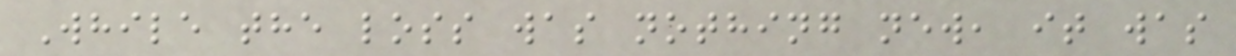While the loss was nothing new, it was
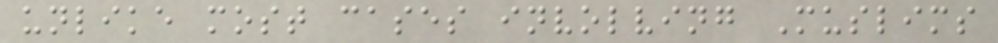unlike most cases involving Muslims
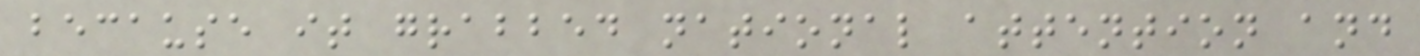because it grabbed national attention and
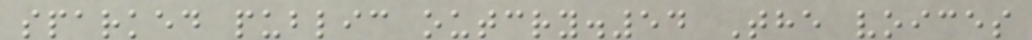sparked public outcry.54 The voices
